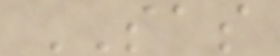SAS
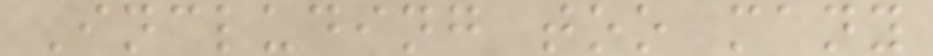Including too many
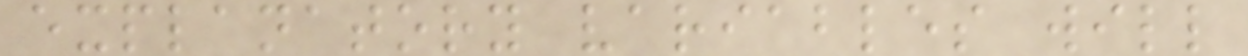explanatory variables will
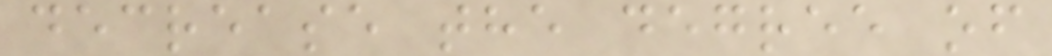decrease the degree of
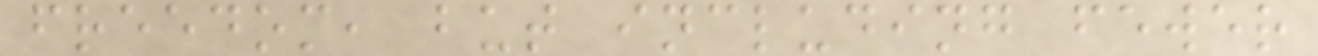freedom, but including fewer
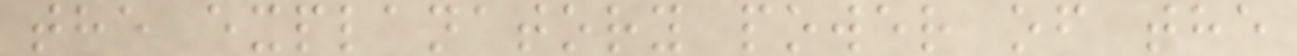the explanatory power of the
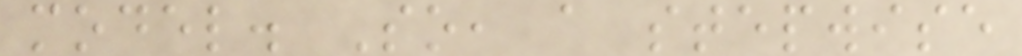model. So, a stepwise
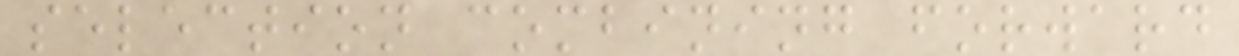selection combining forward
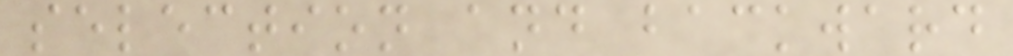selection and backward
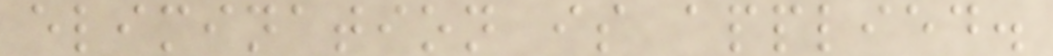elimination is applied.
